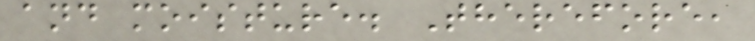and moisture. Therefore,
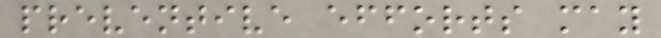preventive efforts may
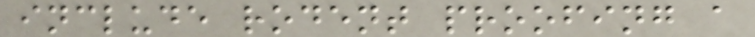include rodent proofing a
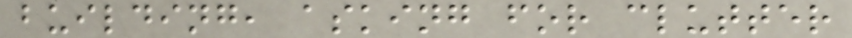building, asking for clutter
